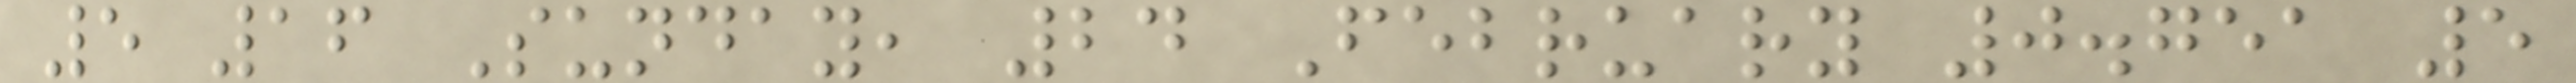5 16 Sunday, 24 February 0.751 5
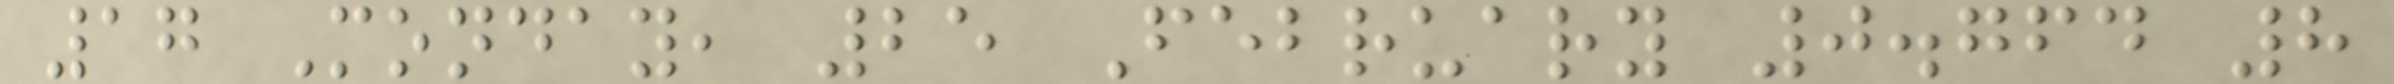17 Monday, 25 February 0.764 8
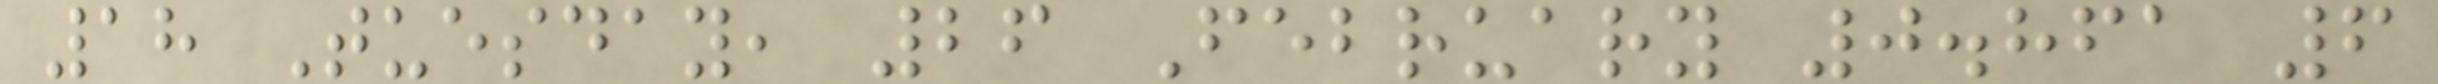18 Tuesday, 26 February 0.861 6
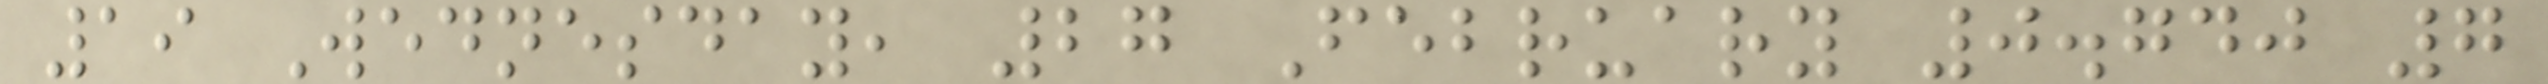19 Wednesday, 27 February 0.740 7
